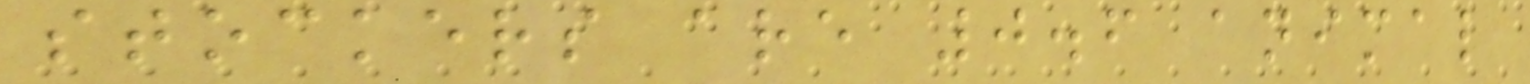stockers are 0.6 animal
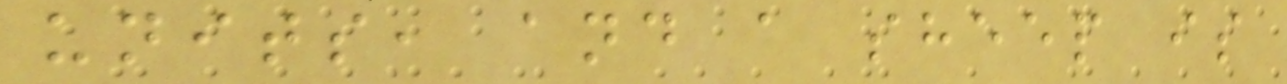units, and a sheep is
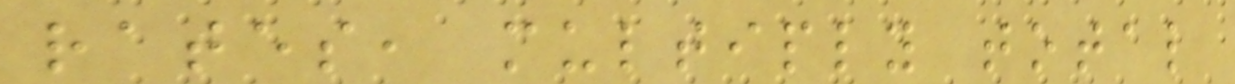rates, multiply total
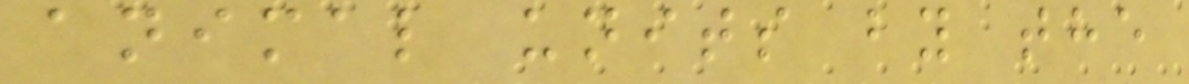animal units by the
